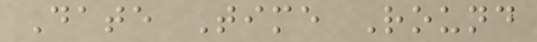Date Time Round
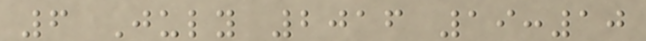6 July 2016 19:10
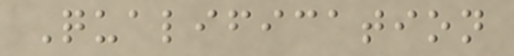Qualification
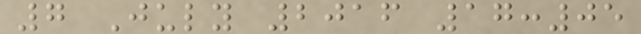7 July 2016 17:05
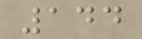144
